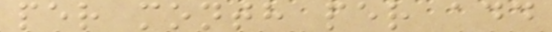per month per add
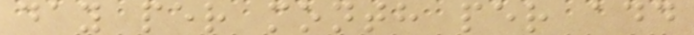day per month per add
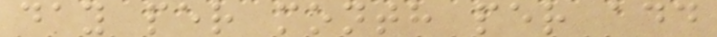day per month per add
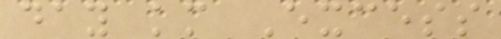day km Excess
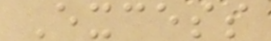Excess
